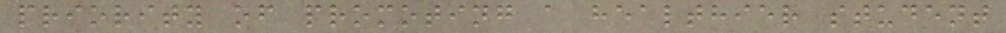priority of promoting a healthier student
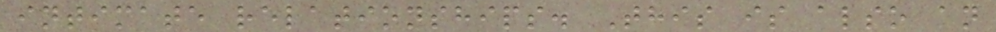intimate relationships. This is also an
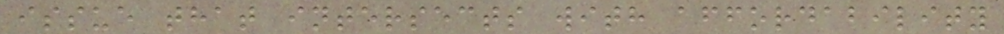issue that intersects with affordability
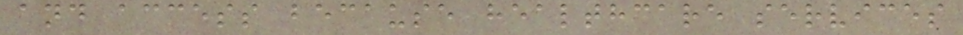and access because healthcare services
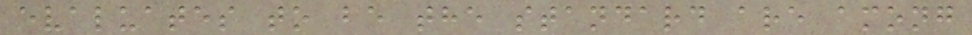evaluates to be the standard are among
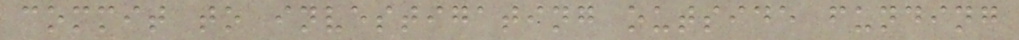commit to investigating outside funding
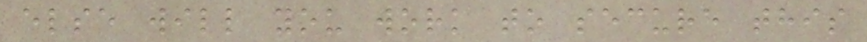else will you work to secure this
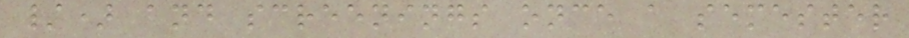/) and screenings once a semester
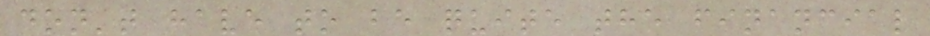don't have to be quite the financial
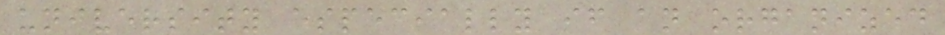university especially if an organized
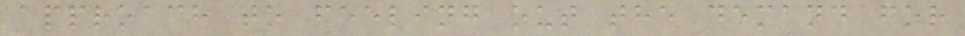approach to feeling out the demand for
